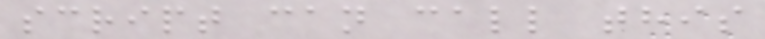script can call this
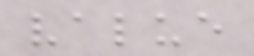value
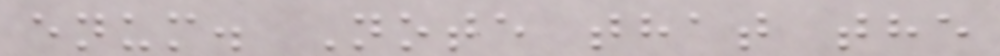enum. Note that the
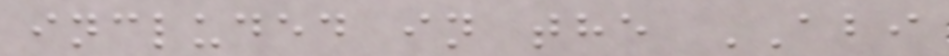included in the ABI
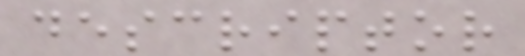descriptor
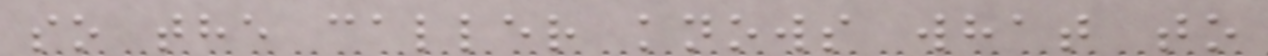so the caller knows what to
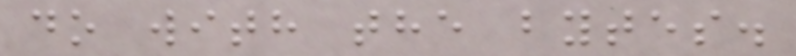do with the bytes.
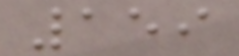159
